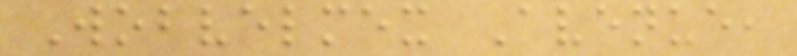Wobvelmex Avenue,
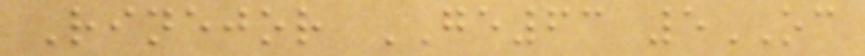Rinejor GE63 5OC
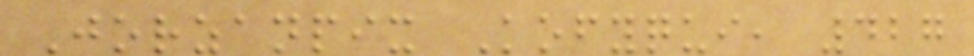Jorzanpix Kofyqui, 427
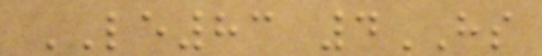LE83 4HS
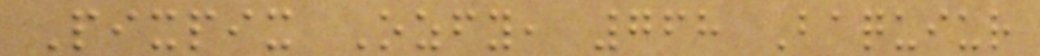Pixpix Ozfy, 768 Baquiur
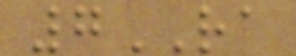7RA
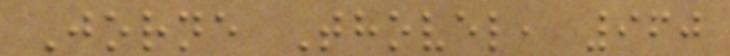Jorne Thovel, 960
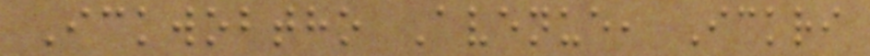Ickwobtho Avenue, Ickri
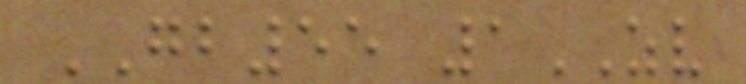GB55 1ZV
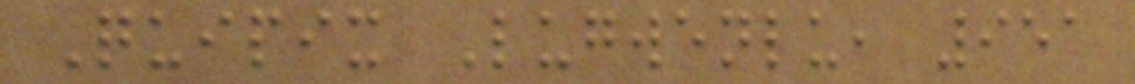Quipix Lugwenlu, 951
